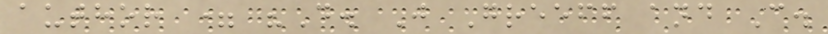author = "D. J Greeff and C.
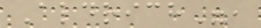Aldrich",
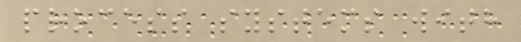process systems with
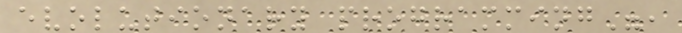evolutionary programming",
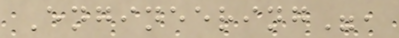Engineering",
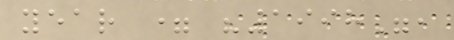year = "1998",
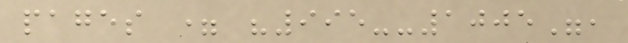pages = "995--1005",
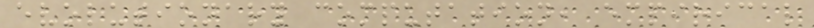evolutionary computation, empirical
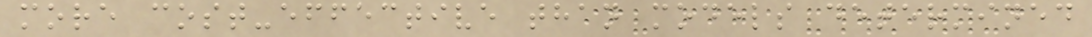more cost-effective than models determined
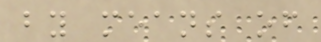by means of
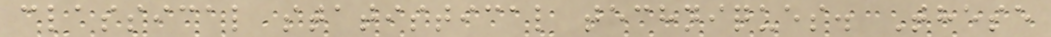classical statistical techniques. These
